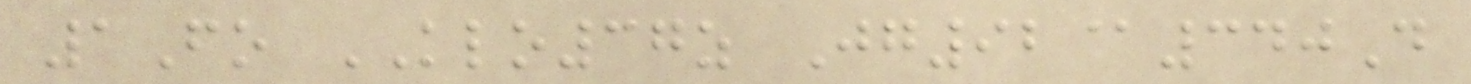1Fo KLO37z Jg92@340D
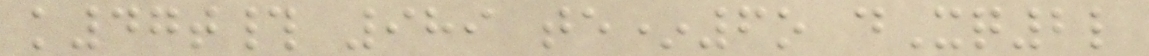k47t# 989 te*6o dXq2l
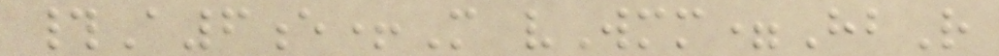#A6e+M vWmm=HbR
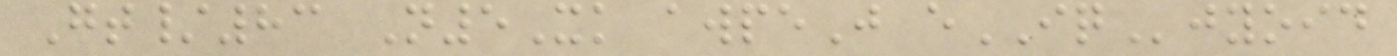Gt/83 N5Xk awpeJ eIQjyoid
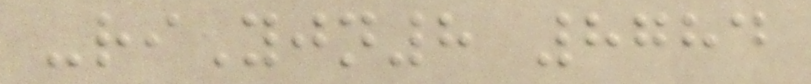-riYjn8 8784
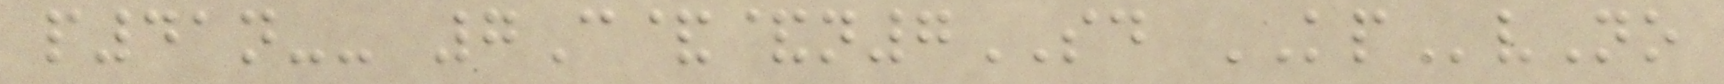p41n-- 7C&&n7SD KPvNo
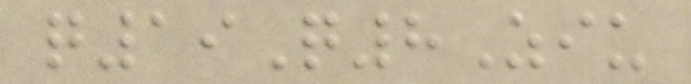q19Q8Ziu
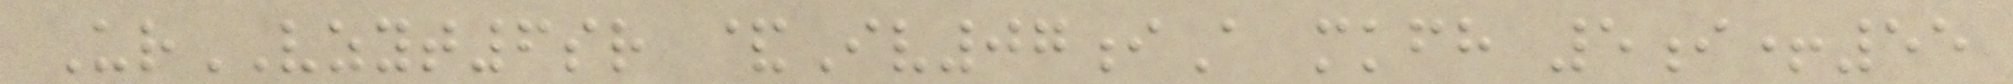UrVZYT6sr &Iv07iA mkfh 5i+55
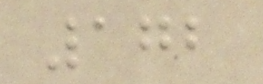172
